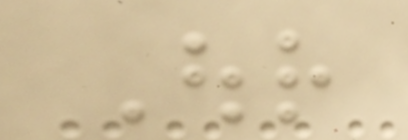Our
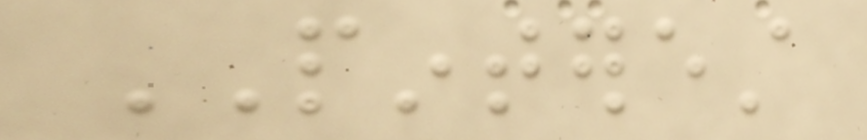PINTEREST
